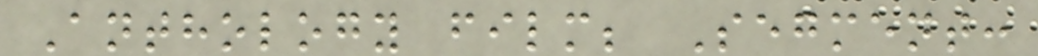Anthology film; Segment:
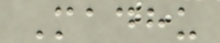Madhu
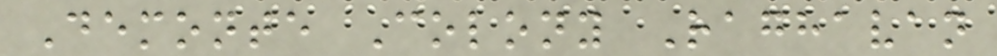Demonte Colony Raghavan
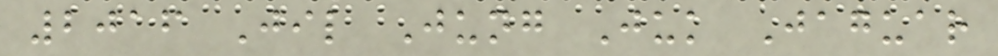2016 Jil Jung Juk Jaguar
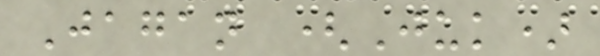Jagan (Juk)
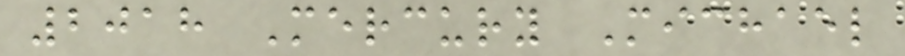2018 Mercury Michael
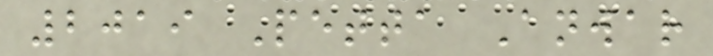2019 Petta Anwar
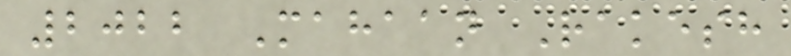2022 Mahaan Rakesh
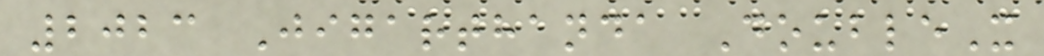2023 Jigarthanda DoubleX
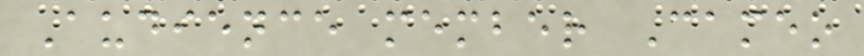Audience member Cameo
